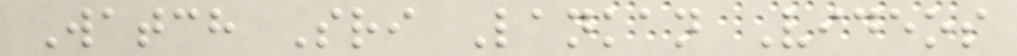Watch Sri Lankan Videos
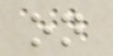on
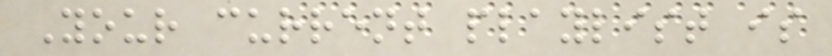Your current playlist is
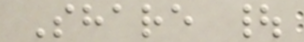Share |
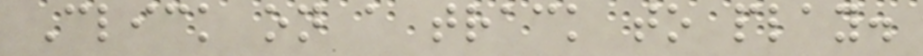Click on a track to play.
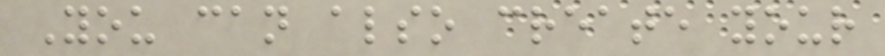You can also create your
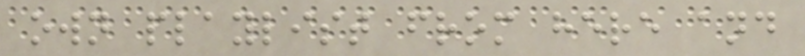own playlist from here and
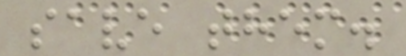save them.
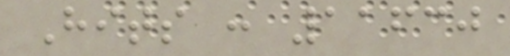Hits : 11630
